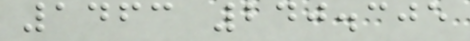1463 240.305
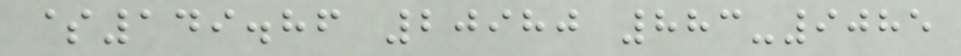$149.86 20980 883-9085
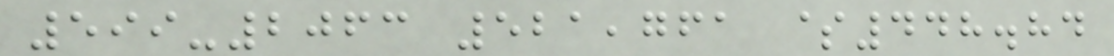599-2063 521,761 $448.84
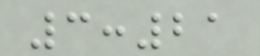3:21
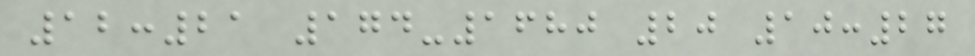12:21 174-1680 20 10:27
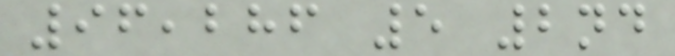96,286 5 2nd
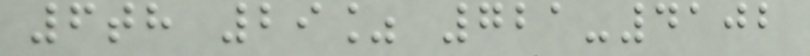6th 29% 721-4102
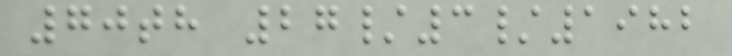70th 27/3/1982
